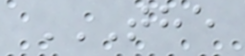THE
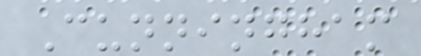Cunningham
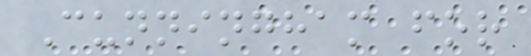Cunningham for
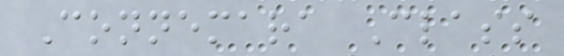Connemara Class
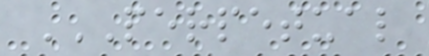PERPETUAL
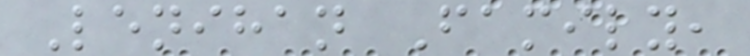Lenihan Family,
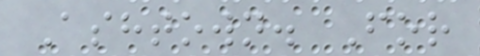Ashtown. For
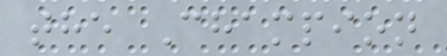the Champion
